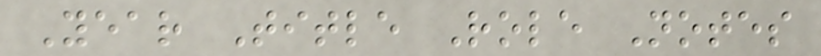Year Title Role Notes
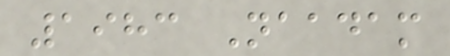1983 Naadam
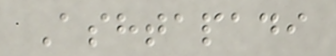Ashtapadi
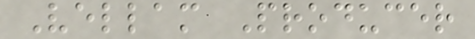Vellam Producer
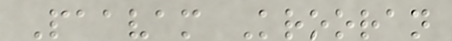Paavam Krooran
